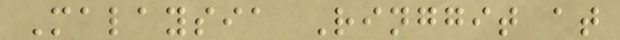Malaysia Ringgit at
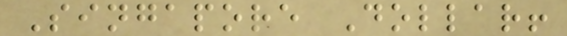Singapore Dollar!
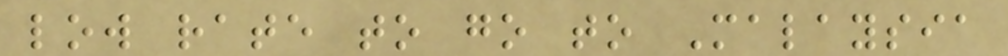low rate to go to Malaysia
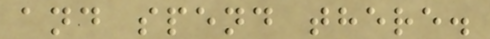and spend there.
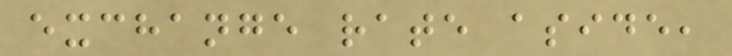exchange rate aside,
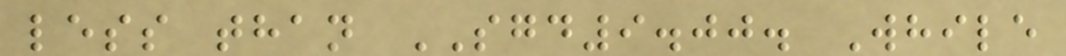less than SGD9.00. While
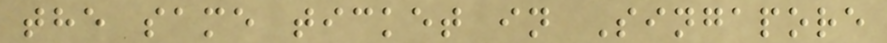the same ticket in Singapore
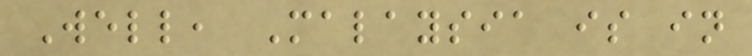Well, Malaysia is in
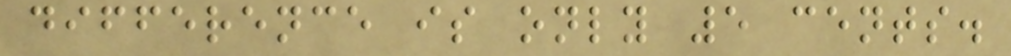difference is only 5 cents.
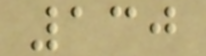130
